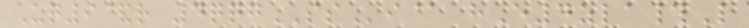Uq9&r 4qqgSSi@ hE4zla#L
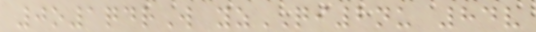0o1qdrW yzQI2nu 84v
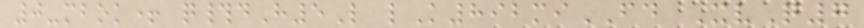0-mbok+ q#dH5L lK892miFD XvQ7
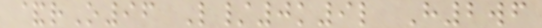&rO96 L/0k9l H2wf
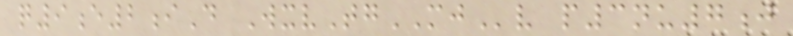q9e2iD WxvTgMJv p3nu7j
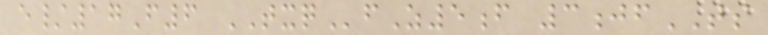e/17F6 TXQfZ5f 3jfTS
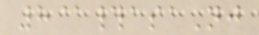8@#asaNj
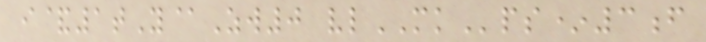i&1tY@Zw0 vlMKps*3f
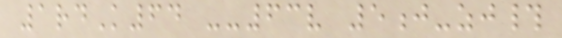1rdK64 --63v 5j-zj#
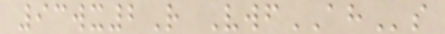93wx2R VwfAHs
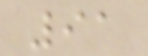91
